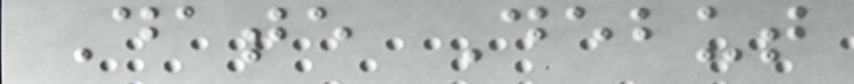Date Debut
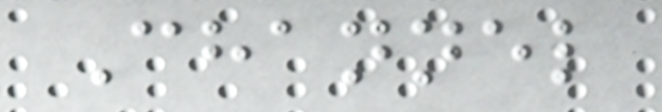Channel
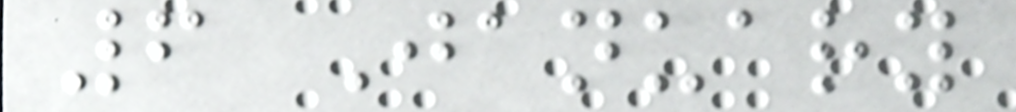6 January
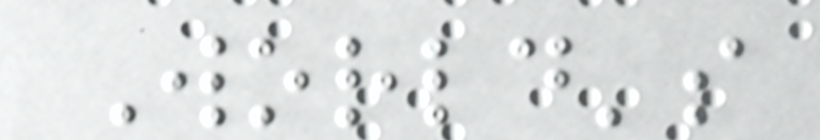World's
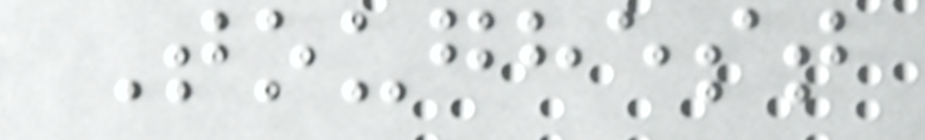Toughest
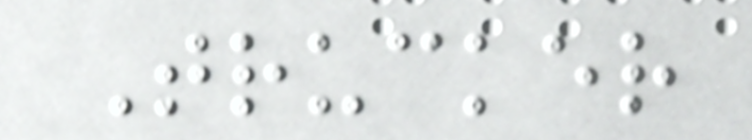Trucker
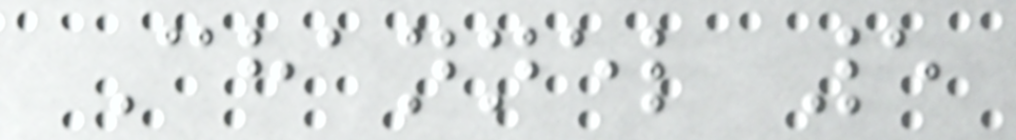Channel 5
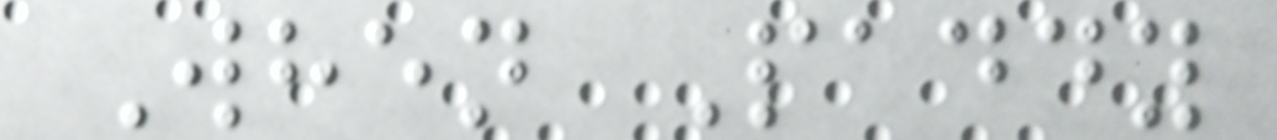When Paddy
